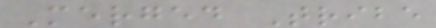Merged Tribe
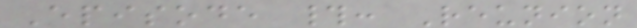Episode #: Reunion
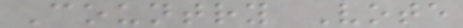Country Vote
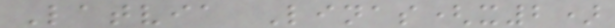Latvia Linas(x2)
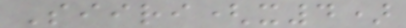Siiri(x4)
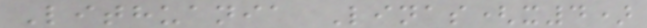Lithuania Linas(x4)
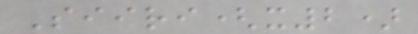Siiri(x2)
